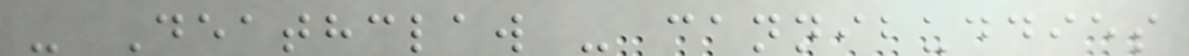- Deathclaw - cannibuddies
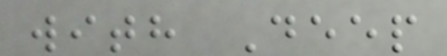with Deep
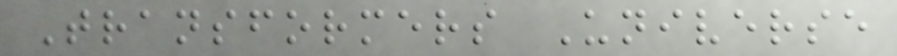Transformers Universe
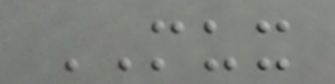MUX
